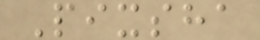Pixsha
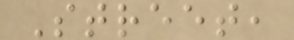Street,
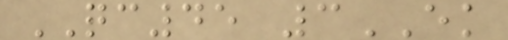QC45 3EK
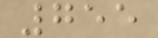755
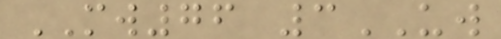MW76 3UW
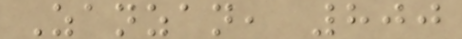Zanzan, 800
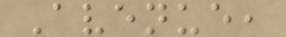Avenue,
